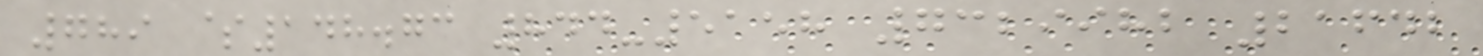789 $148.73 844-5158 7329982 21642
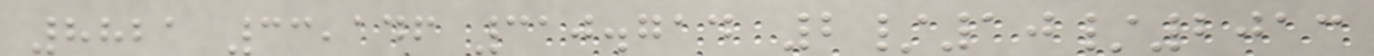8821 33,146 310.714 2/10/2013
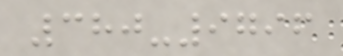380-9796
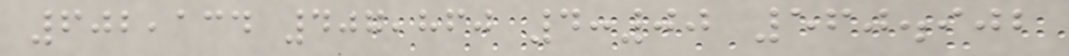602,134 407,860 4:00 560.902
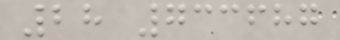28 733687
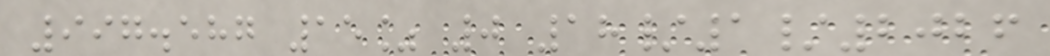997.587 15% 0 18/1/2026
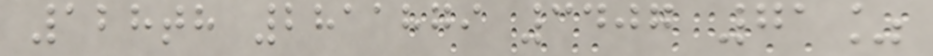128th 2811879 3407 71%
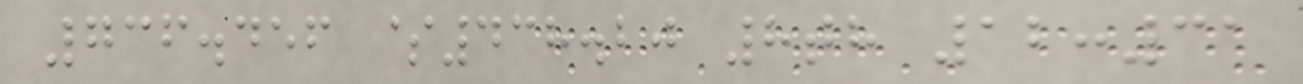736.456 $438.20 8th 12:31
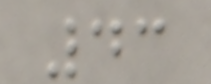43
